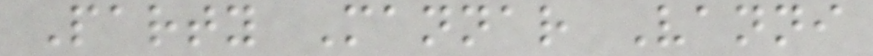Party Mannar Vanni
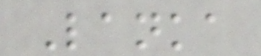Lanka
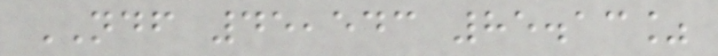NDF 45,543 85.13%
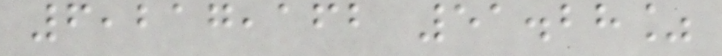6,217,162 51.28%
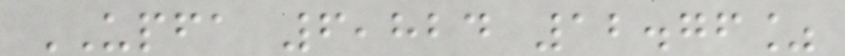UPFA 6,824 12.76%
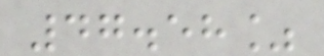47.58%
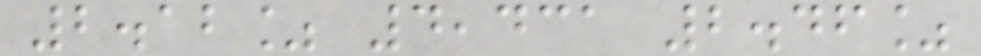2.12% 4,431 2.46%
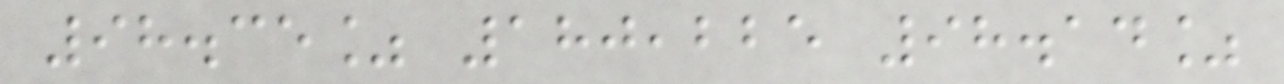98.35% 180,225 98.14%
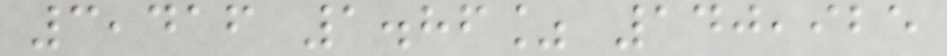3,416 1.86% 140,925
